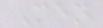Men
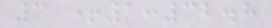3 +1:32.8
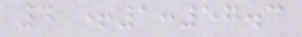4 +1:57.3
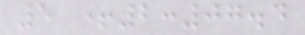5 +2:07.4
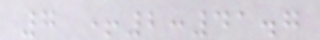7 +2:41.7
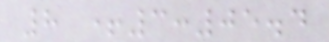8 +3:05.4
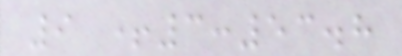9 +3:53.8
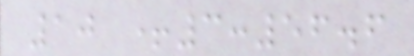10 +3:56.6
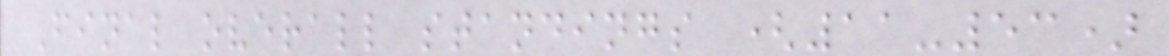Final overall standings (11-53)
